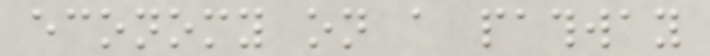economy on a pathway
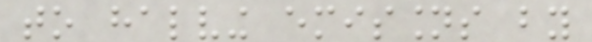to halving emissions by
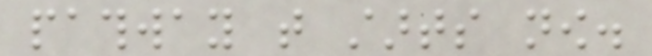pathway that starts now.
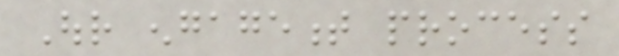Our engagement process
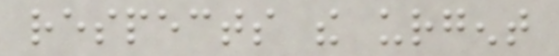respects the urgent
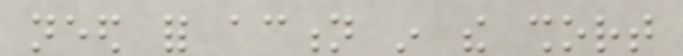need for action in the short
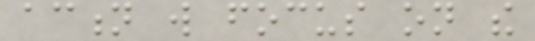action will focus on the
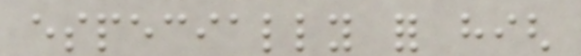especially for high
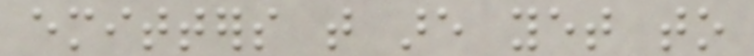emitters that are yet to
